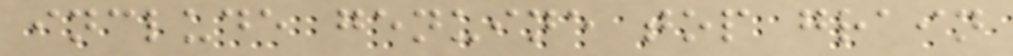include genuine top grain
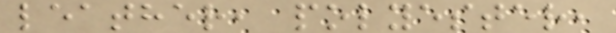leather, polyester,
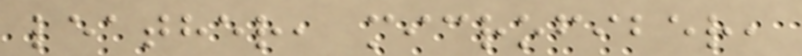leather, microfiber,
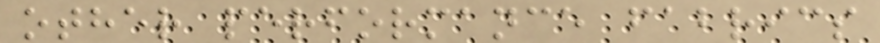other performance fabrics
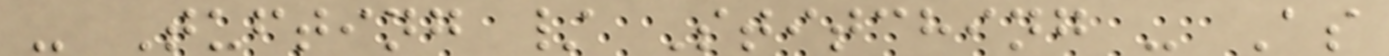- Tufting / Stitching - As
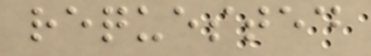requested
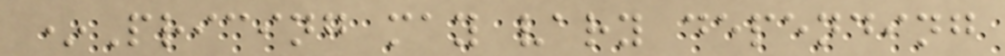*Pricing may vary depending
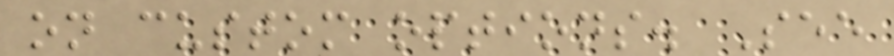on custom options. See
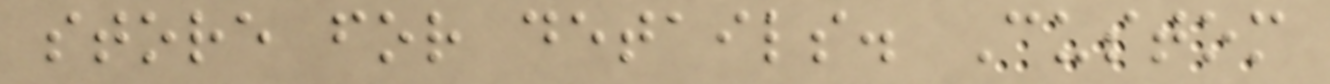store for details. Custom
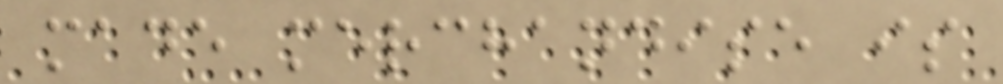made merchandise is
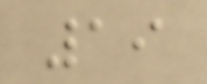19
